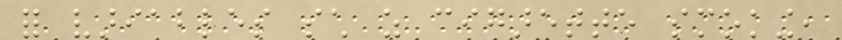for variables such as cigarette smoking,
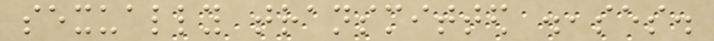sexually transmitted diseases.
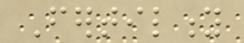Fertility
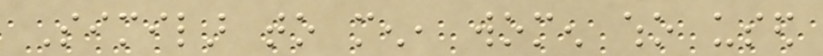Similar to men, women who used
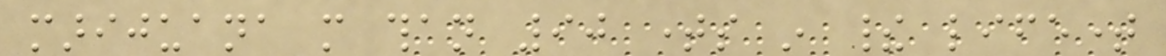marijuana more than 90 times in their lifetime
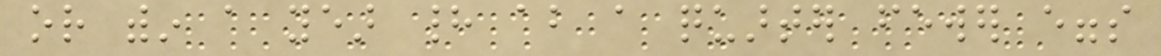or within a year had about a quarter fewer eggs
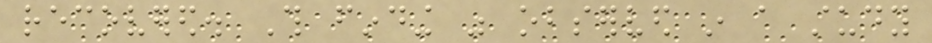recovered. This finding was observed in a study
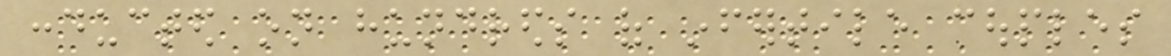conducted on hundreds of infertile couples
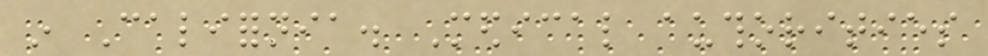in California. Medical authorities
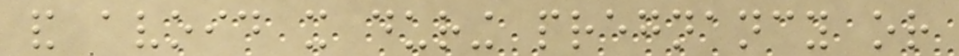and avoid it during pregnancy or
